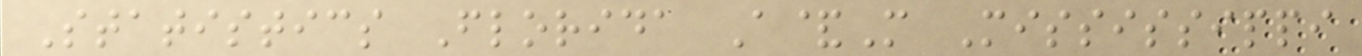Statistics Florida A&M Mississippi
